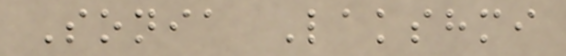Sonia Lakshmi
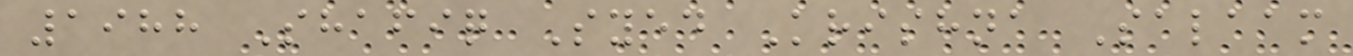1988 Shafiq Syed Krishna Salaam
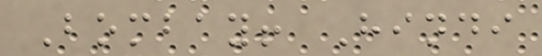Bombay! Hindi
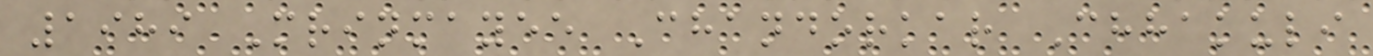1989 Mrinmayee Chandorkar Chhakuli
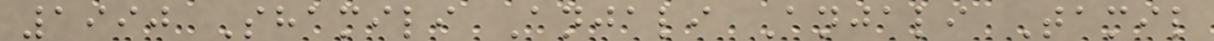1990 Shamili Anjali Anjali Tamil
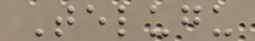Telugu
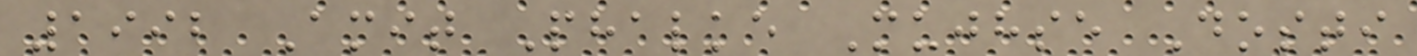1992 Amit Phalke Mujhse Dosti
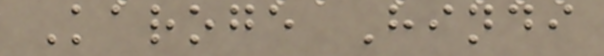Karoge Hindi
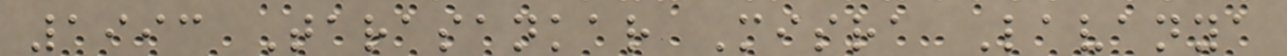1993 Tarasankar Misra Lavanya
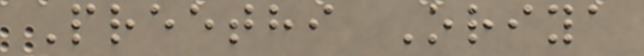Preethi Oriya
